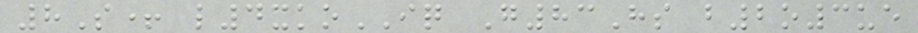8S+ l4xkoIQ G83Hs b2o3ue
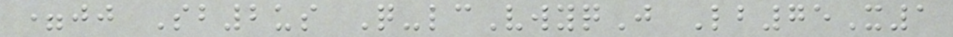=jj Sb2us Q-lcVwyqJ Lb75X1
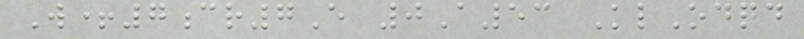W+7cr7E 0A53 KlOdqd
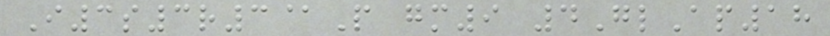I3s3r3@P gm9 4GlAp18
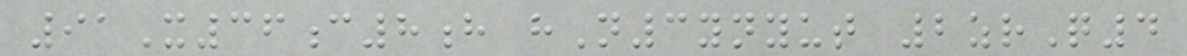91X36c8h hN3ynyut 2zrQ4
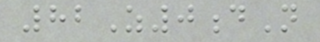82Z0dN
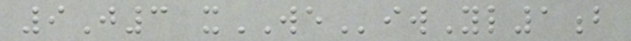9J3 xWEiwYl1b
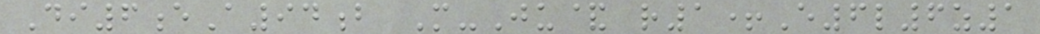Di6eA94b M-Ju& r1+E6l6z1
